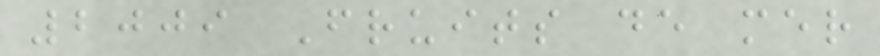2009 Fruits de mer
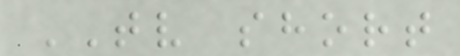TV short
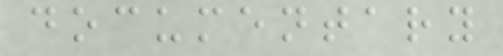documentary
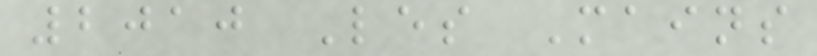2010 Les Mains
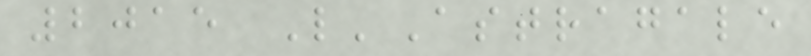2015 L'Astragale
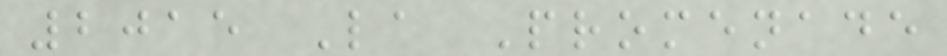2015 La Promenade
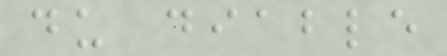du diable
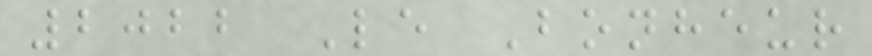2022 Le Bonheur
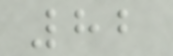82
